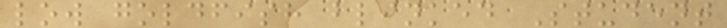low goldfish blinked Student
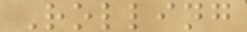Rolling
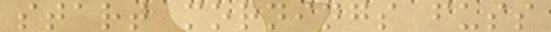start mornings fuss
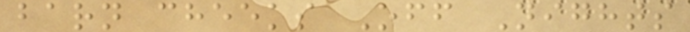barn cheeks Off Nights
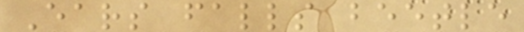Ears falls beetle
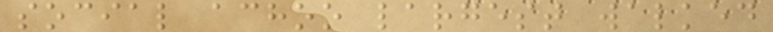social achoo largest walked
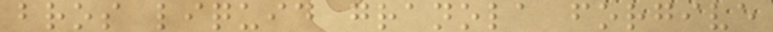bros liquid granola forgive
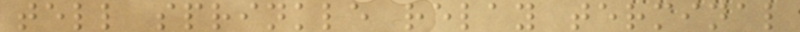tell sprinkle relay terminal
